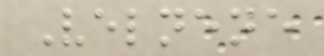Velnene
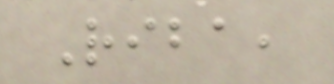Riba,
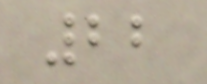22
